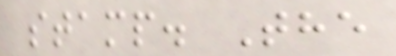stamp. The
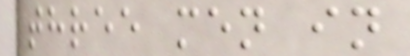three men in
